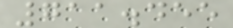711.455
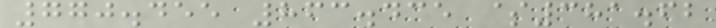770.455 863.435 $381.62
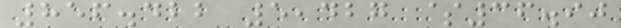856.422 5,427 $36.90
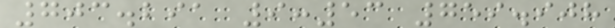703.291 9:53 759.908
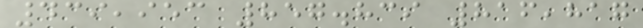439,953 857.839 816,817
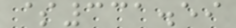$331.59
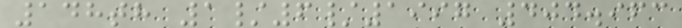148th 1/6/1997 404.963
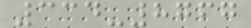334-8767
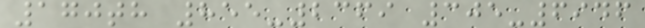170th 855-2369 305-6946
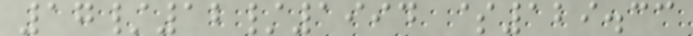17/12/1994 $129.33
